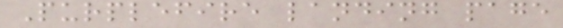Purplefire landing page
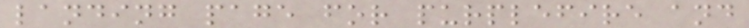landing page for purplefire and
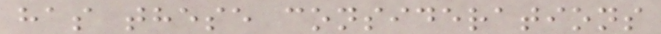has these considerations
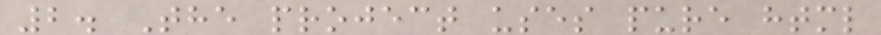2. The project uses pure html
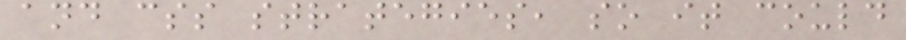and css strategies, so it could
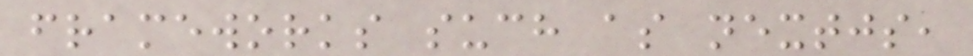frameworks such as nextjs,
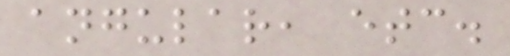angular, etc.
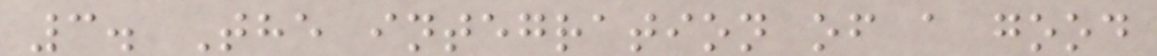3. The integration of a good
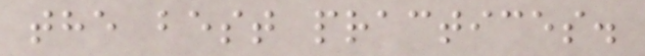the best practices.
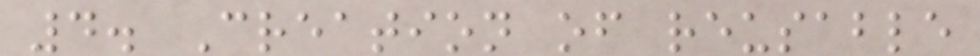4. Creation of reusable
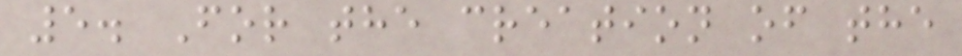5. For the creation of the
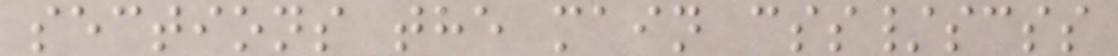sections the main css/scss
